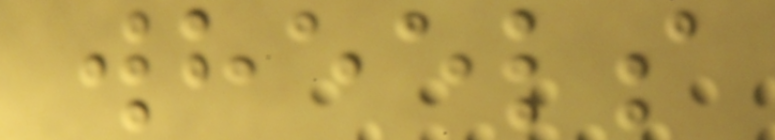wheels
